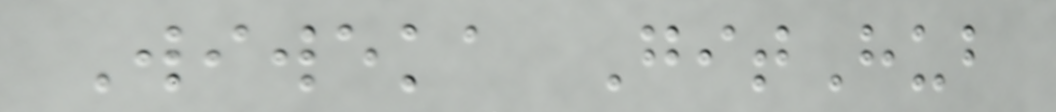Wiweka GitHub
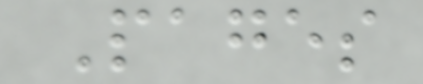Pages
